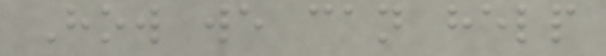How we can help
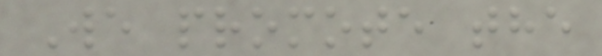We promote the
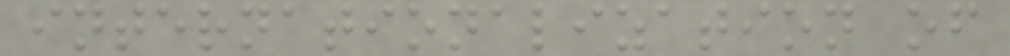internationalization of
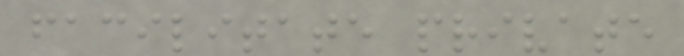facilitate private
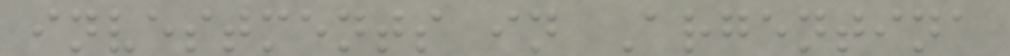investments in Argentina
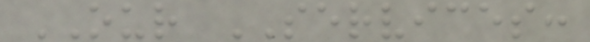OUR SERVICES:
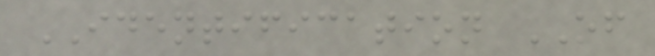IDENTIFICATION OF
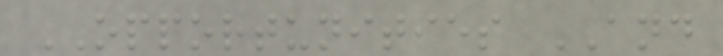OPPORTUNITIES AND
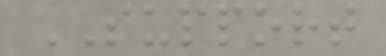SUPPORT
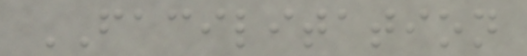FACILITATION
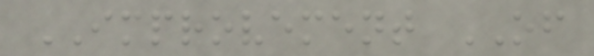IMPROVEMENT OF
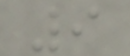9
